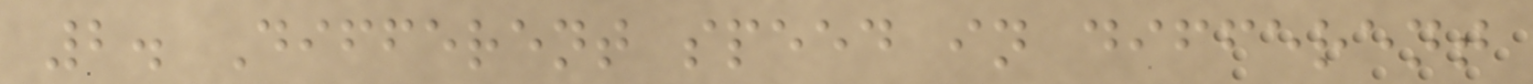2. Different speed in different
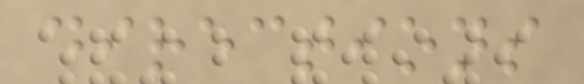directions
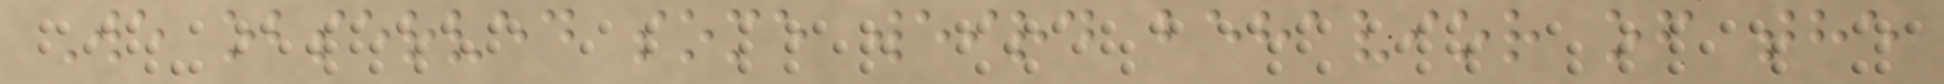We observed some weird behavior of the
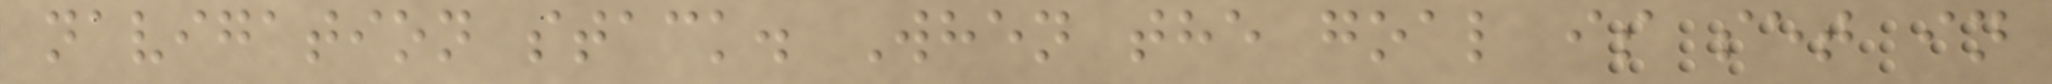navigation stack. When the goal is set in
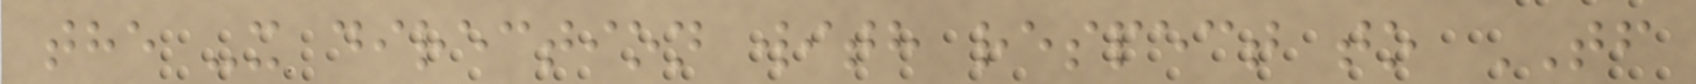the -x direction with respect to TF
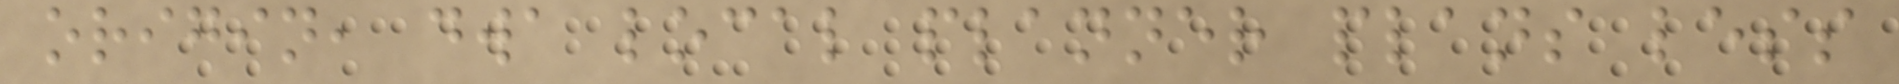origin, dwa local planner plans less
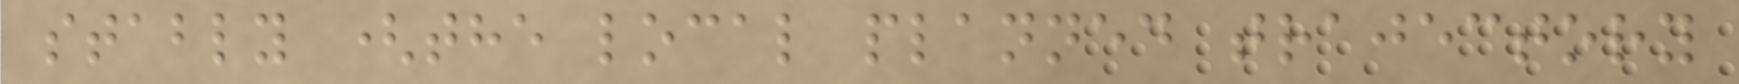stably (the local planned trajectory
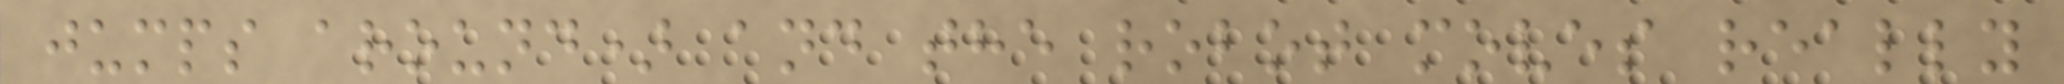jumps around) and the robot moves really
